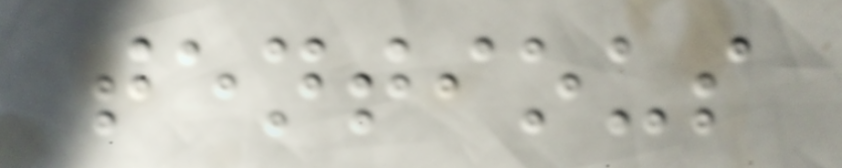tentious
